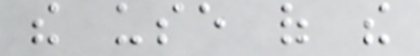the use of the
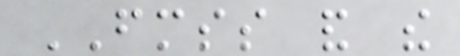FMSS and the
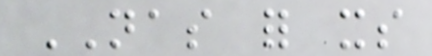NAS for its
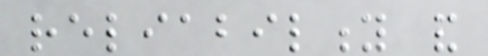reliability and
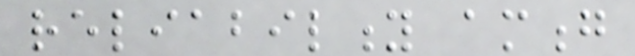reliability among
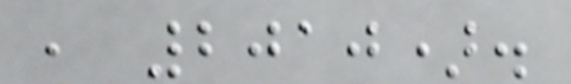, 2010).
